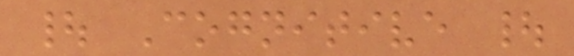| Cognitive |
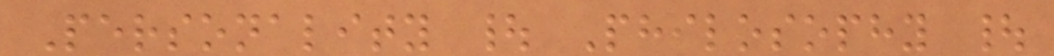Personality | Philosophy |
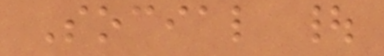Social |
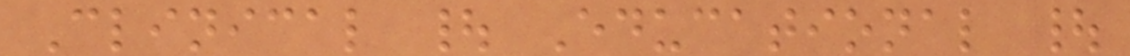Clinical | Educational |
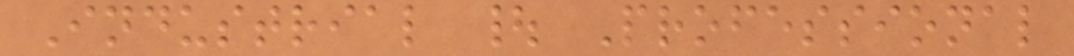Industrial | Professional
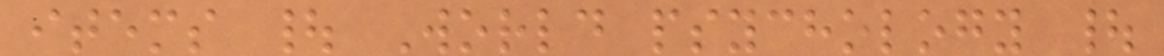items | World psychology |
